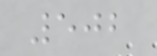502
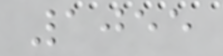1055
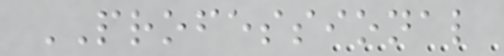PROFESSIONAL
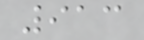913
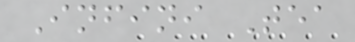Infini Tea
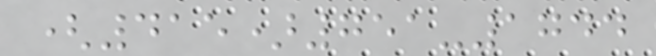(415)751-1744
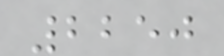2250
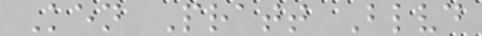Ken Pratt Blvd
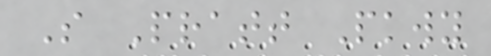S Pratt Pkwy
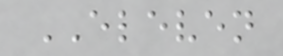ELEVEN
